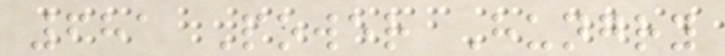681 Power Hungry
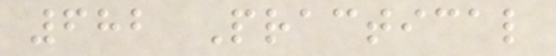682 Practical
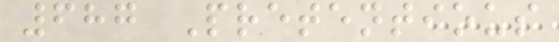687 Pretentious
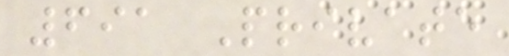691 Private
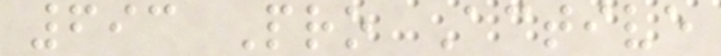693 Pro Active
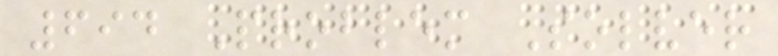694 Problem Solver
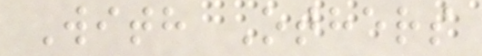With Others
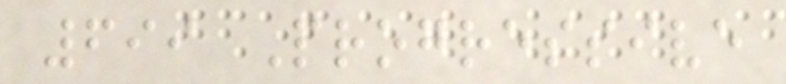699 Progressive
